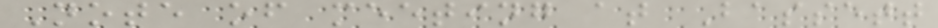Note of meeting at Bassett
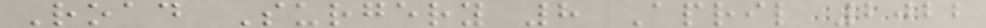Road Surgery 8 April 2022
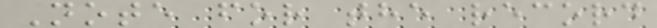Note for the record
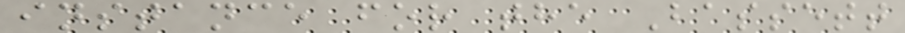instance for the Bassett
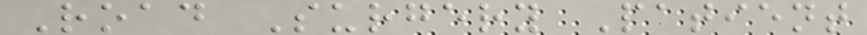Road Surgery Patient
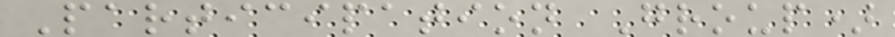Participation Group)
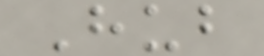Hub
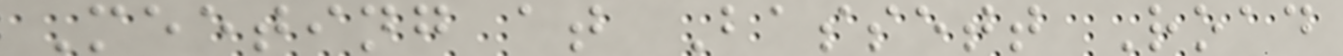Meeting at Bassett Road
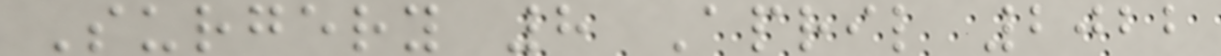Surgery 8 April 2022
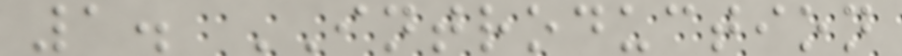1. INTRODUCTION
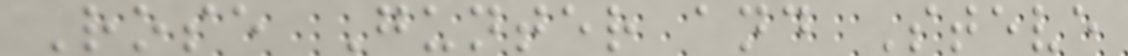Rose Gunter and Steve
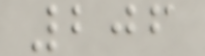206
